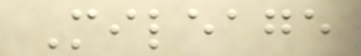Mileage
